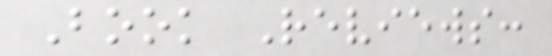Book Reviews:
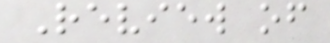Review of
